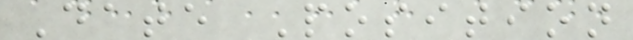Date Position
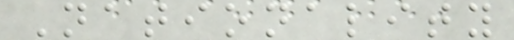Nationality
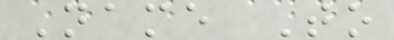Name To
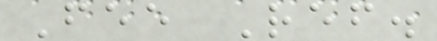Fee Ref.
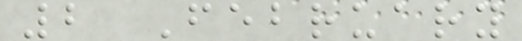2 February
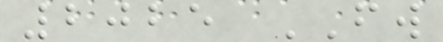2025 FW
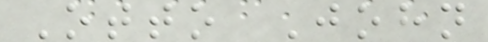Otto John
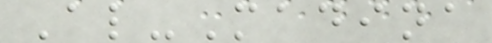Al-Madina
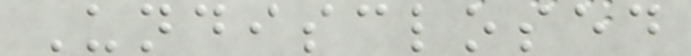Undisclosed
